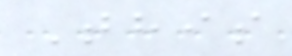This
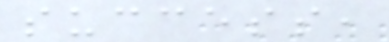success,
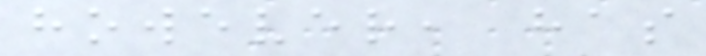however, has
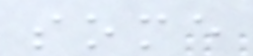some
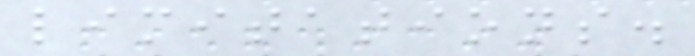limitations.
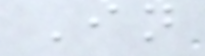In
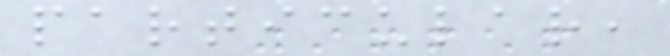particular,
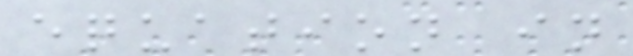equation in
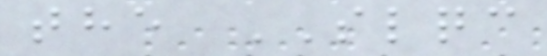the SLQC
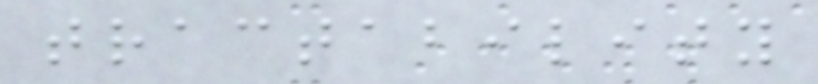tractability
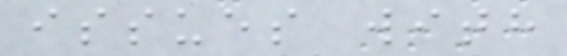issues with
